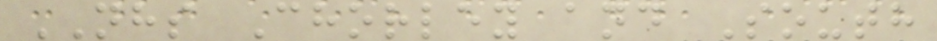NHS Chorley and South
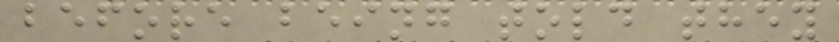before being told they
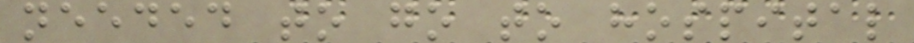needed to go to hospital
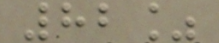82%
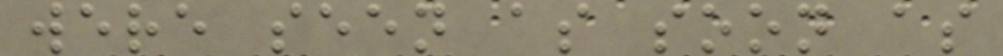were seen as soon as
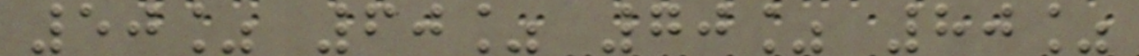50% 60% 70% 80%
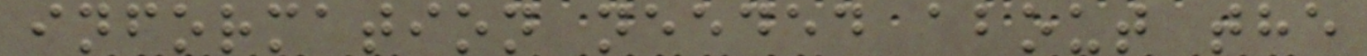information needed about the
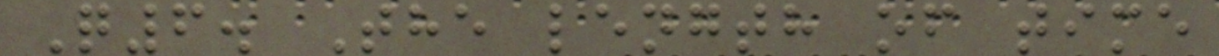Q6. The length of time
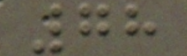78
